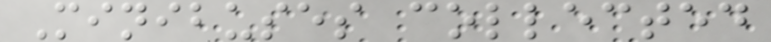Minibuses collected
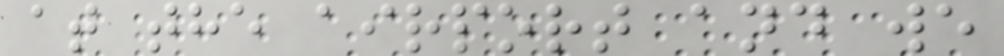at the airport and we
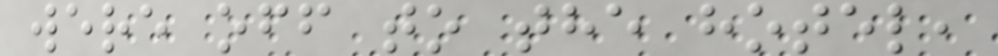were off to the hotel,
